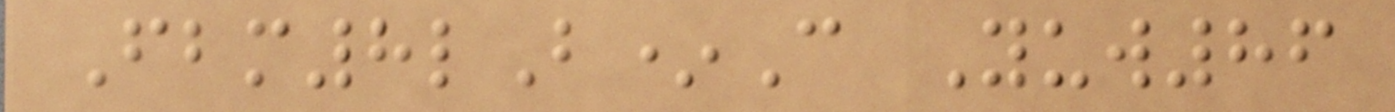Fbm8lB*C Yuw86
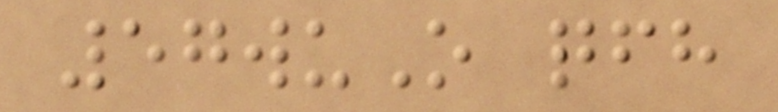57wuO qfh
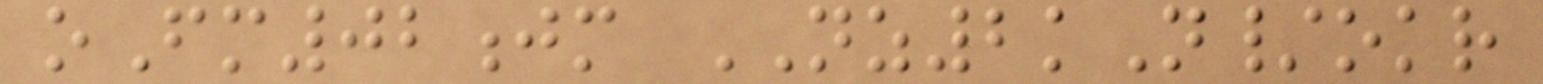oFm02jm NZ2kN/okr
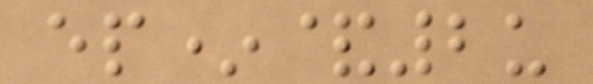ep*&2u
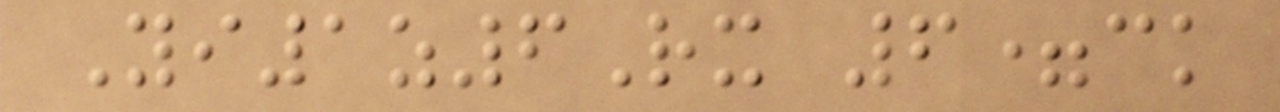Yi1z6Rx 6=ck
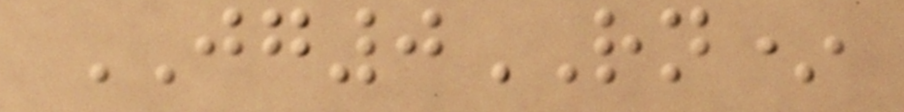JG0RN*
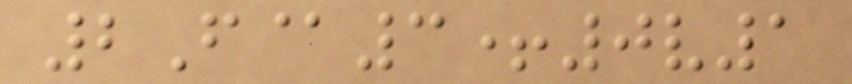2F@3+0v1
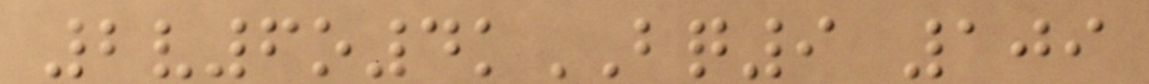2v6o4kBQ9 109
